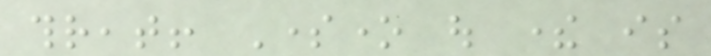threat! Someone out there is
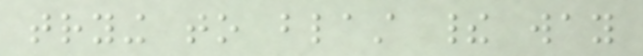trying to blast their way
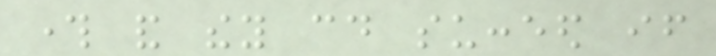through and they could succeed if
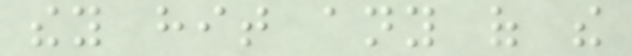they hit any of the
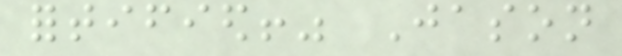fortified!" Jason
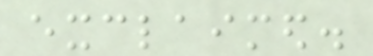exclaimed.
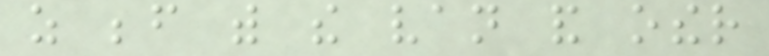as before with the van and other
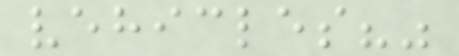vehicles?"
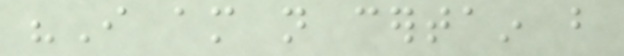"I am not certain but
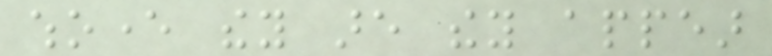whoever they are they appear
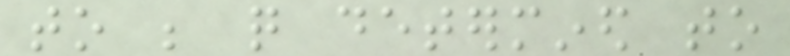to be quite determined to
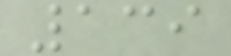139
